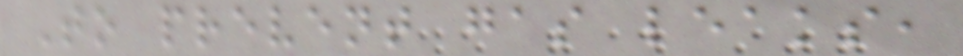To prevent gas leaks,
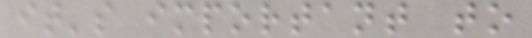it's important to
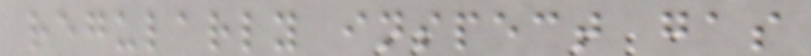regularly inspect gas
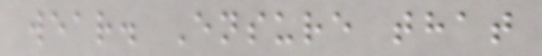wear. Ensure that
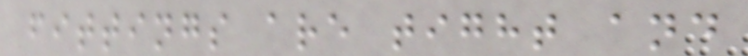fittings are tight and
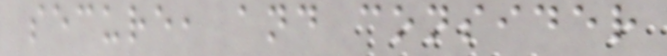secure, and consider
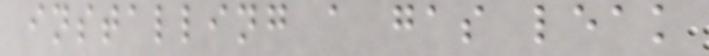installing a gas leak
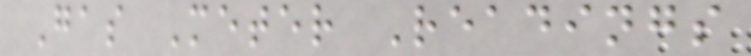Gas Meter Readings
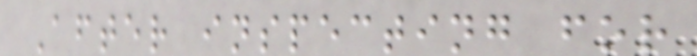After inspecting for
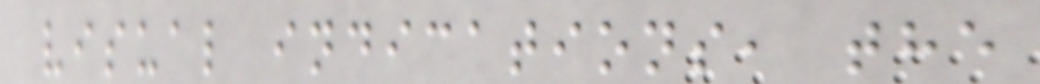visual indications, the
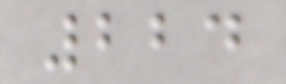224
